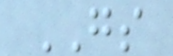GS
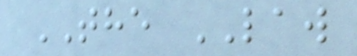THE LAW
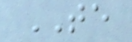TE
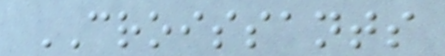CROISSANTS
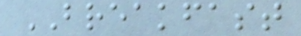BREAKFAST
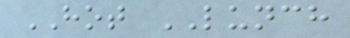HOT LUNCH
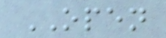OPEN
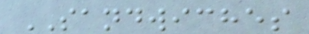SANDWICHES
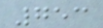753
